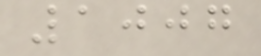1007
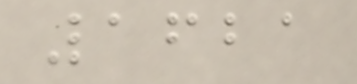1621
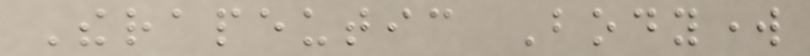Therapeutic Bodywork
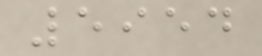5954
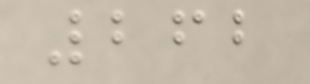262
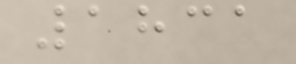1831
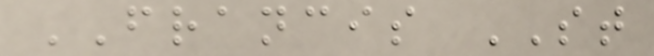FRANCIS ST
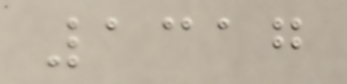1317
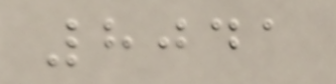8041
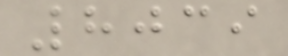8039
